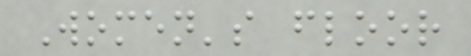Women's floor
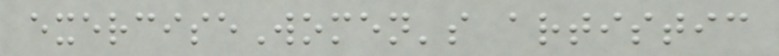exerciseWomen's artistic
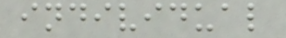individual
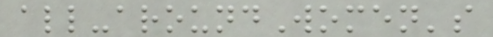all-aroundWomen's
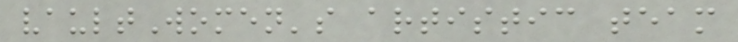vaultWomen's artistic team
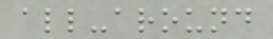all-around
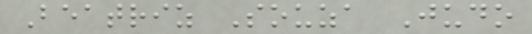Beatriz Souza Judo
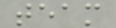team
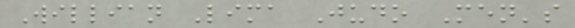Willian Lima Judo Men's
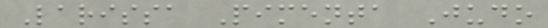Larissa Pimenta Judo
